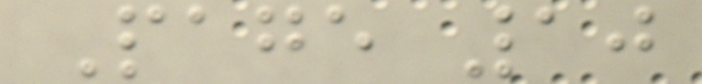Page 10
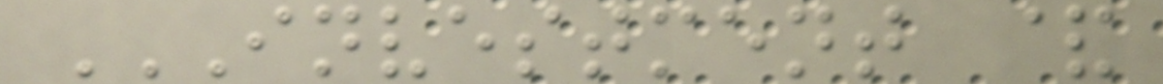INVESTMENT &
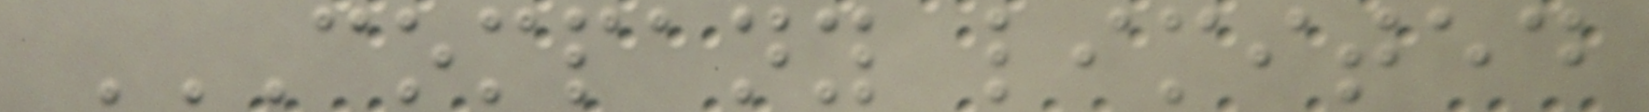COMPANY LIMITED
